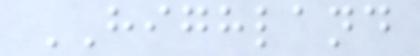HIGHLAND
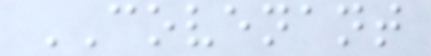COVENANT
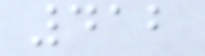412
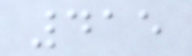415
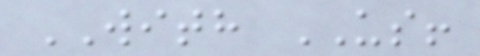WITH US!
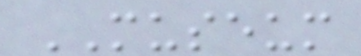MUSEUM
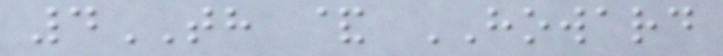4TH & HOWARD
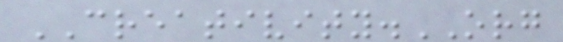CREATIVITY.ORG
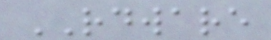RDWARE
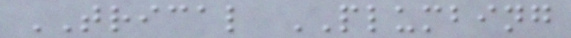TRICAL PLUMBING
